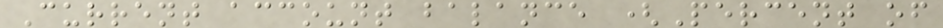Current account balance (Percent of
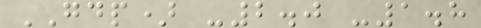GDP) -2.0 -1.8
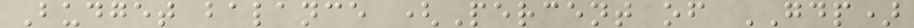Budget balance (Percent of GDP)
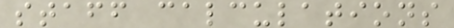staff calculations
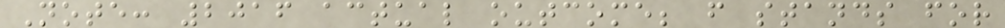Note: 2016 actual outcome; f stands for
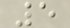5
